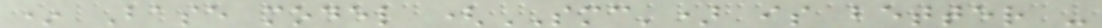* Base model (SMC') is better -
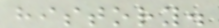history.
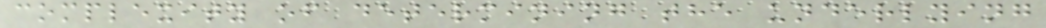complexity of determining the underlying
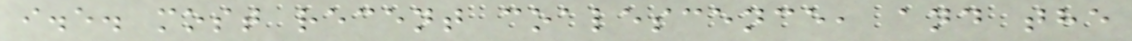i.e. most recent coalescence, and the
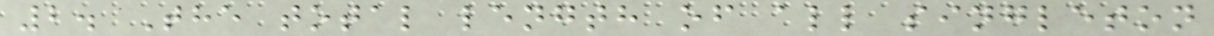2. The total length of all singleton
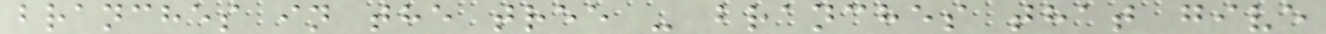branches in the tree - branches that give
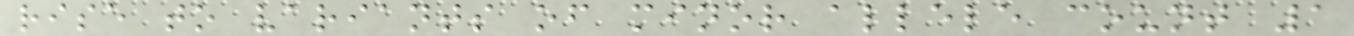rise to variants of minor allele count 1
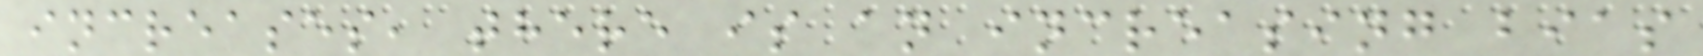increases, there is an increasing bias
